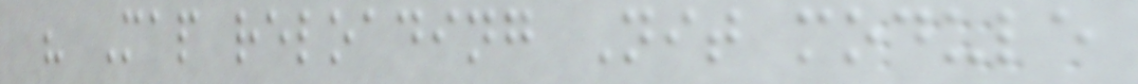" Map reloading Nit module
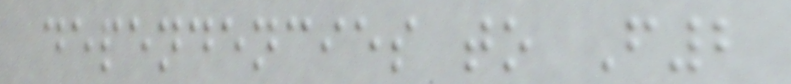dependencies to F2
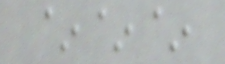~~~
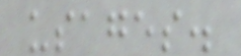usages.
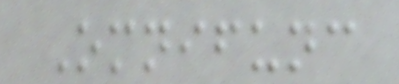Omnifunc
